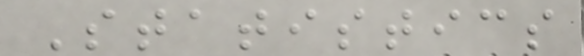Statistics
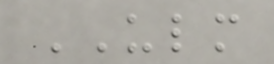ULM
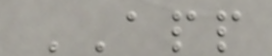APP
